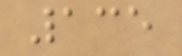135
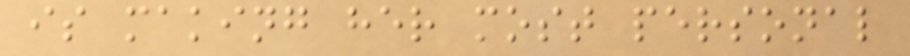is making her most personal
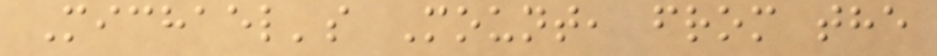Michael's Mount, from the
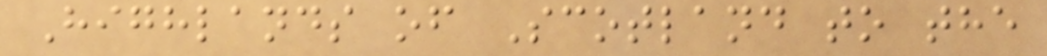Highlands of Scotland to the
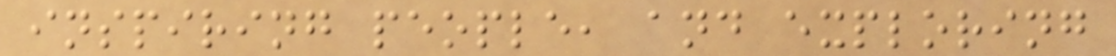inspiring people, and exploring
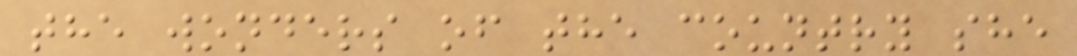the wonders of the country she
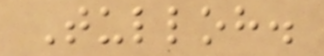Tulloh.
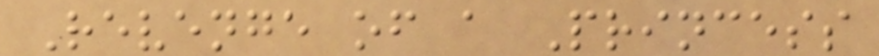Revenge of a Princess
